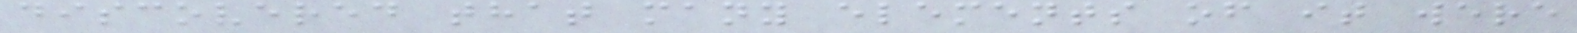discovered that many elements of it were
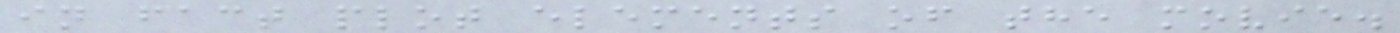in fact plot elements of the movie.
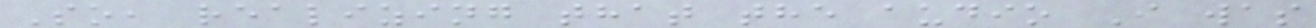So, realizing that the audio I was
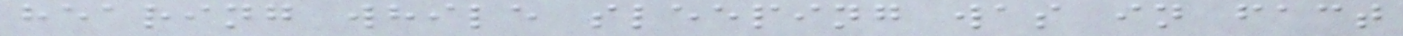hearing while sleeping was in fact
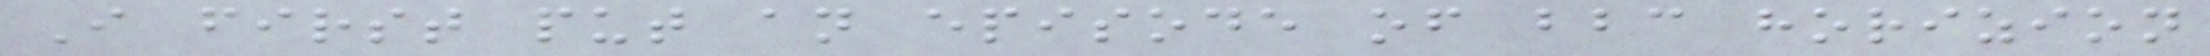I first put an episode of bbc horizion
